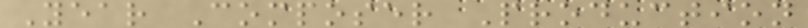Year Composer Production
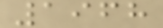1968
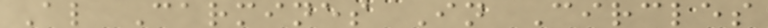Al Carmines In Circles
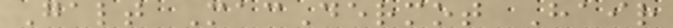Galt MacDermot Hair
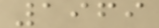1969
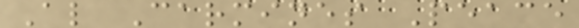Al Carmines Peace
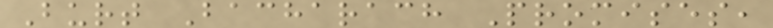Burt Bacharach Promises,
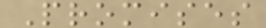Promises
